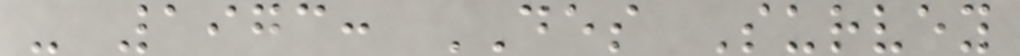- 1973: DES Survey
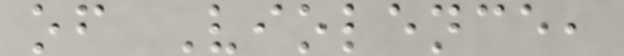of Violence,
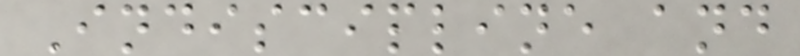Indiscipline and
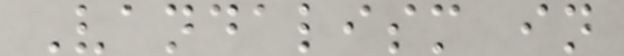Vandalism in
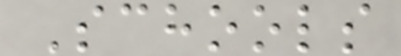Schools
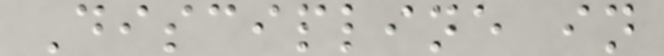Discipline in
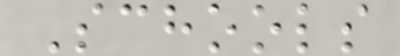Schools
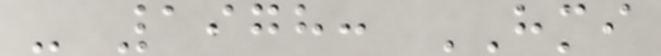- 1978: HMI
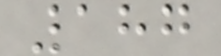187
